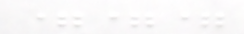===
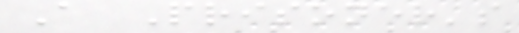A Prisoner's
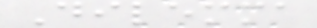Dilemma
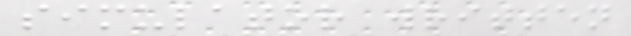simulator written
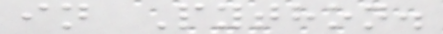in Python.
